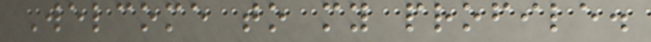Welcome to my profile.
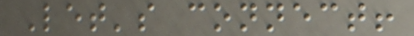Let's connect!
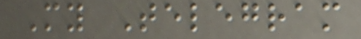My Telegram
